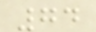74
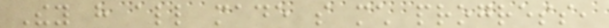They have all made so much progress,
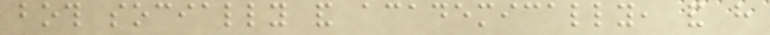both socially and academically, and have
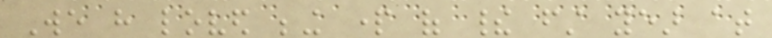We have loved being part of their first year at
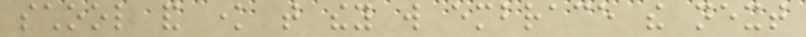school and know that they will embrace the next
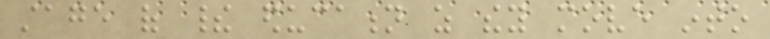stage of their education as they move into
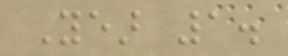Year 1.
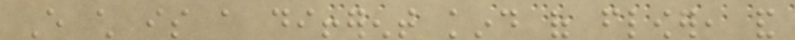Every child is a different kind of flower, and
